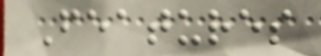Features
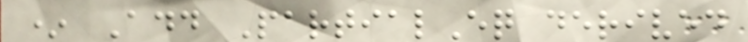* Add PartialEq derived
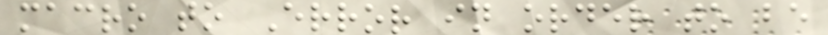macro to Error in order to be
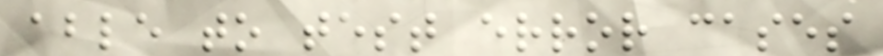able to test error cases
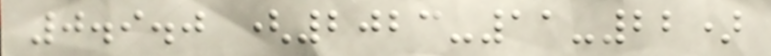0.9.0 (2023-11-22)
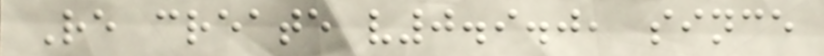Re create v0.9.0, since
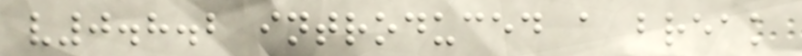v0.8.2 introduced a break
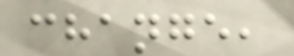change,
